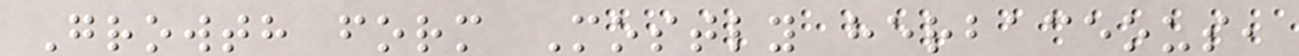Growth form Mostly herbaceous,
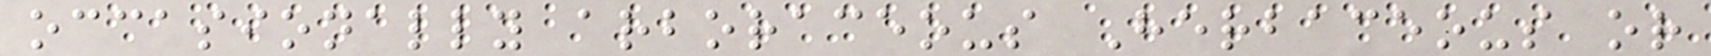occasionally arboraceous Herbaceous or
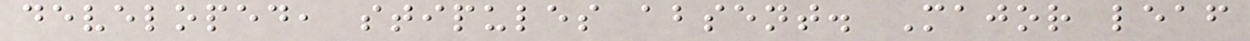developed, stipules absent. Major leaf
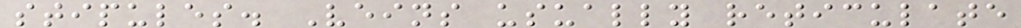stipules. Veins usually reticulate
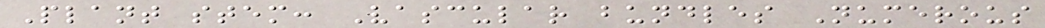Plant stem: Vascular bundles Numerous
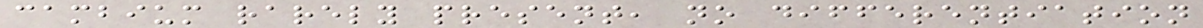cambium rarely present, no differentiation
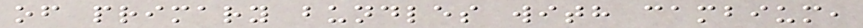of primary bundles with cambium,
